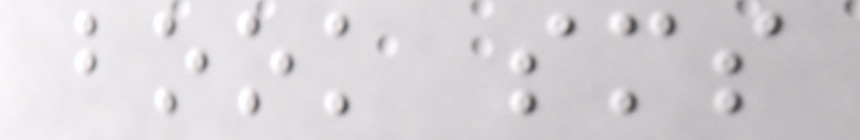book sms
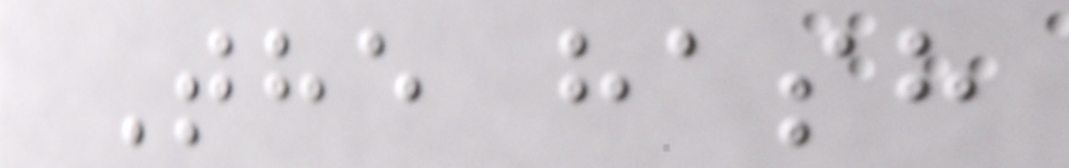The hash
